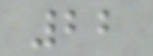22
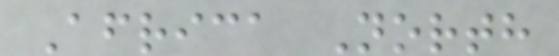Africa North
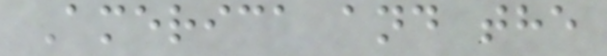America and the
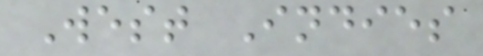West Indies
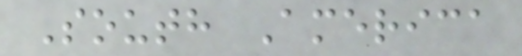South America
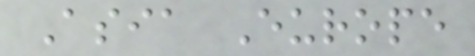Asia Europe
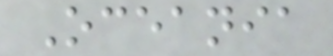Oceania
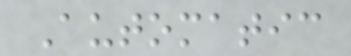Automatic
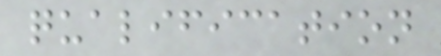qualification
